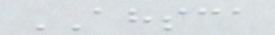AHSCA
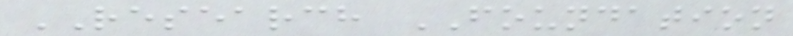RESEARCH FOUNDATION
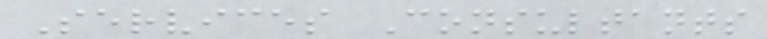Services Consultants
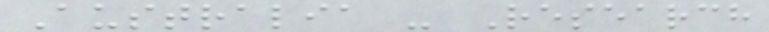Australia - Research
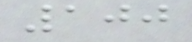100
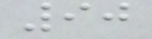90
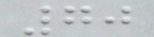70
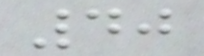40
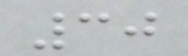30
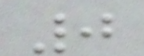0
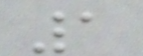1
